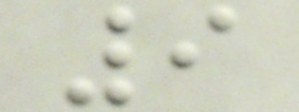9
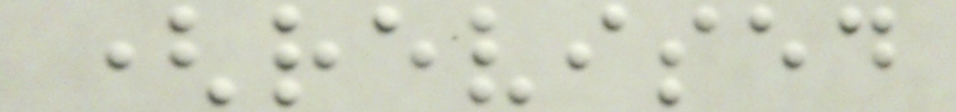(revised
